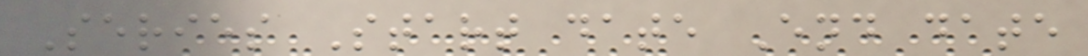Series Start date End date
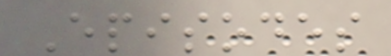Episodes
